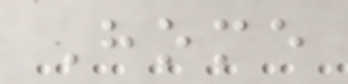Home
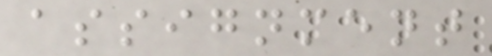assignment
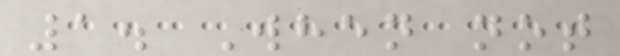1. When not
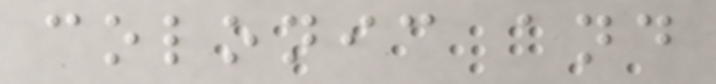colonic and
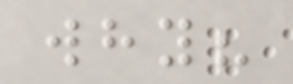why?
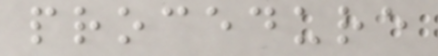procedure
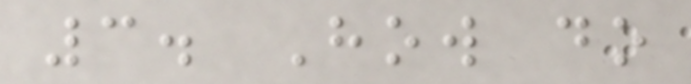3. How do
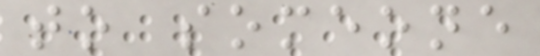to someone
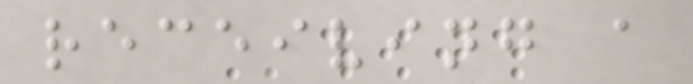receiving a
